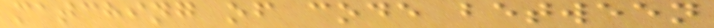matching of code between
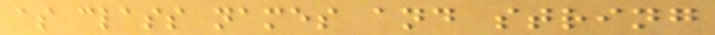as class names and string
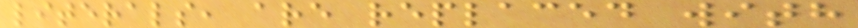literals, are replaced with
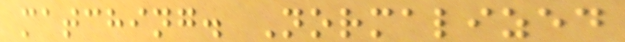matching. Normalized
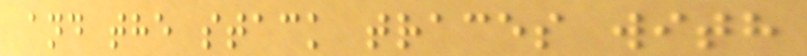and the stack traces with
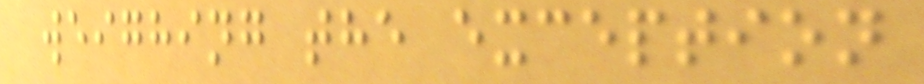weighing the exception
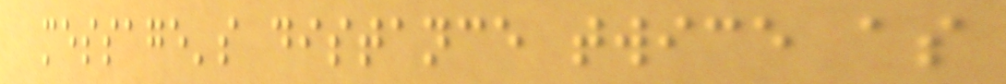message's distance twice as
